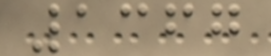1367
